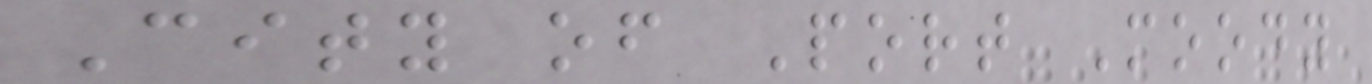City of Port Moody
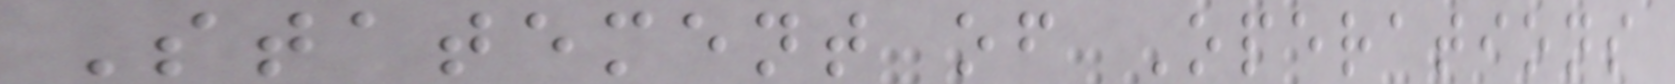Statement of Operations
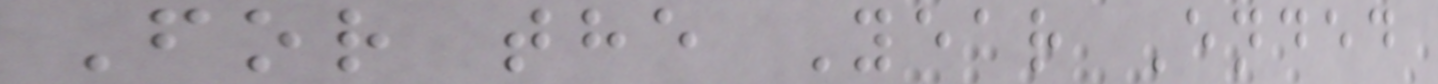For the Year Ended
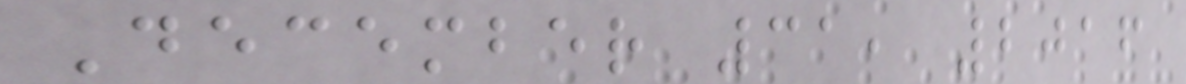December 31, 2016
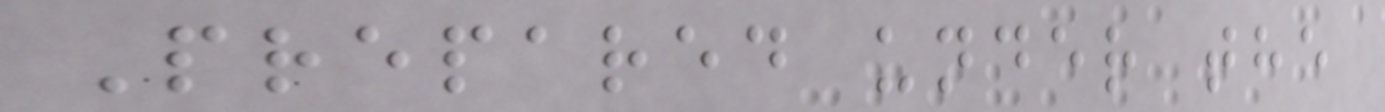Prepared under the
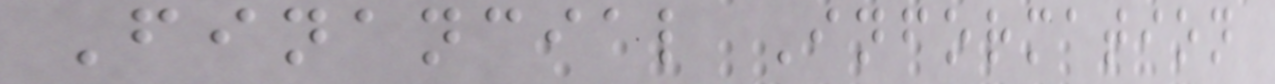Financial Information
